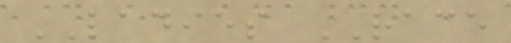LADIES RACE
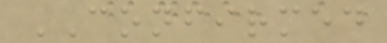CONFIRMED
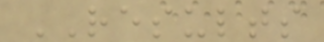RESULTS
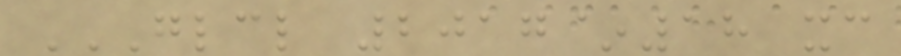GLCL 2017~18 XC
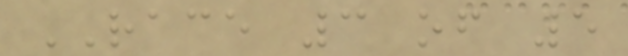RACE 3 of 5
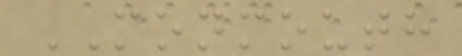MONMOUTH
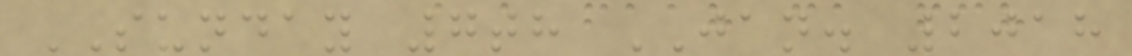SUNDAY 7th JAN. 2018
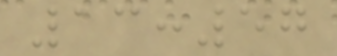13:57
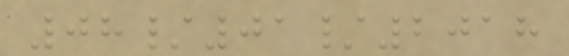08/01/2018
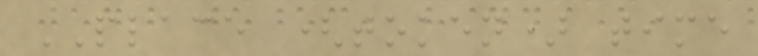PLACE (token) time
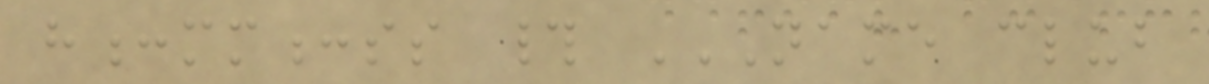h:mm:ss # NAME CLUB
